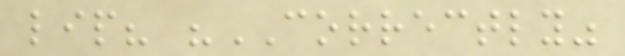lip? "CORRECTLY"
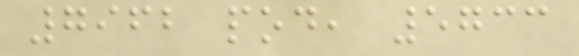7962 pod, 5733
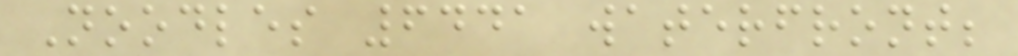Noodles 6441 waterfront;
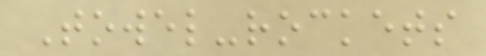Towel-rockets
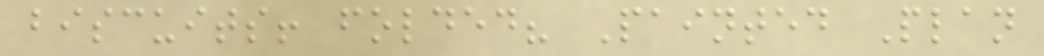biscuits! folded? Painted Plan
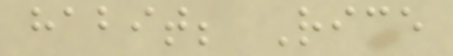habit; Rice
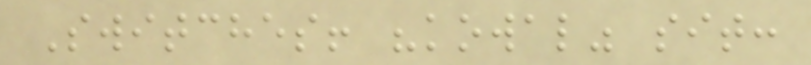Switches! "kowal" sit:
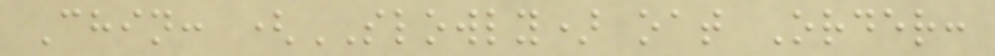Chin: (SLOWLY) oat Order:
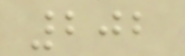202
